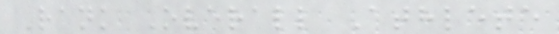Rank Overall Athlete
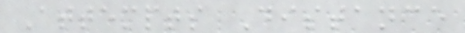Attempts Distance
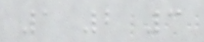1 2 3
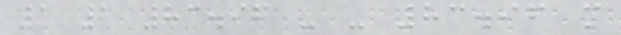1 1 83.96 - - 83.96 m
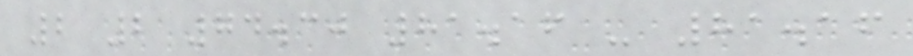2 2 74.30 81.16 - 81.16
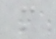m
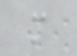m
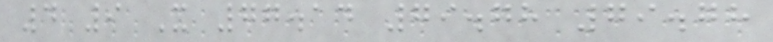4 9 X 77.14 79.78 79.78
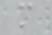m
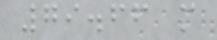79.66 m
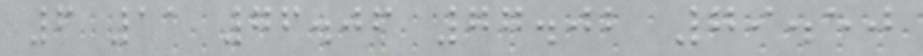6 11 76.06 77.02 79.50
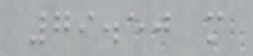79.50 m
